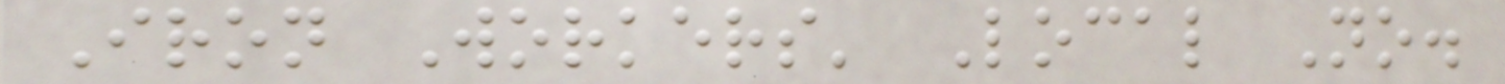Iron Workers' Local No.
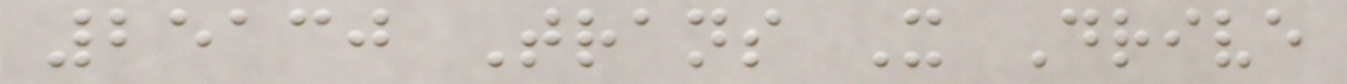25130 Trans X Drive
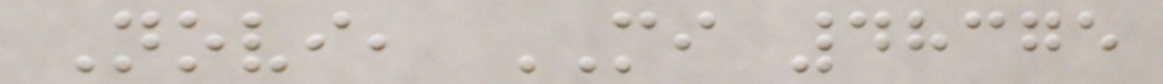Novi, MI 48375
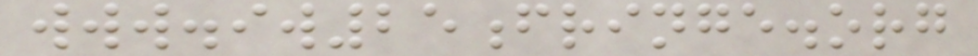www.iw25fringe.org
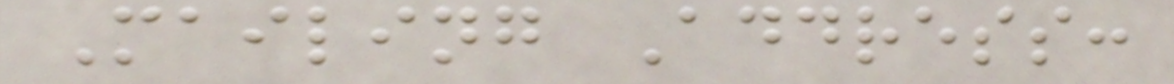Mailing Address:
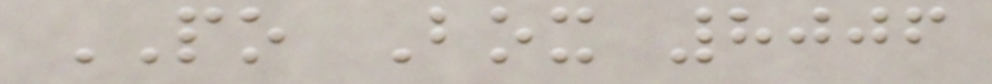PO Box 8006
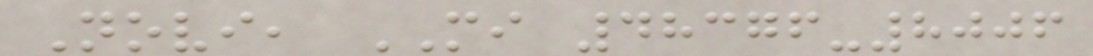Novi, MI 48376-8006
